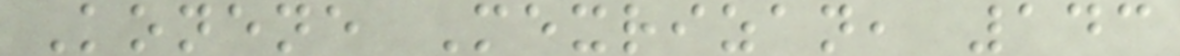Konene Mexrizan, 143
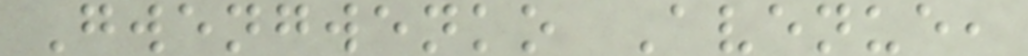Gwengwenko Avenue,
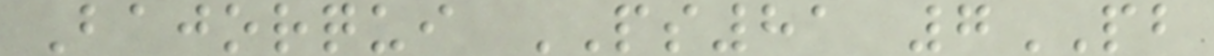Bajorqui PS81 7PB
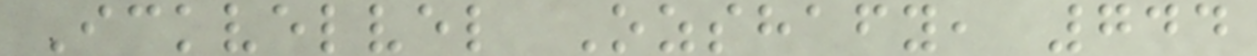Ickvelvel Ozshafy, 744
